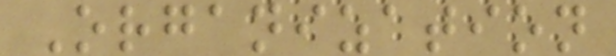Organization
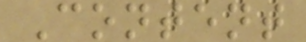Content
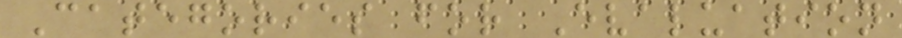Categories for Evaluation
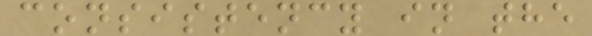consistency in the
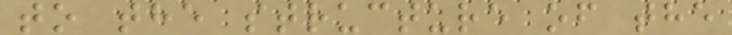to the structure of the
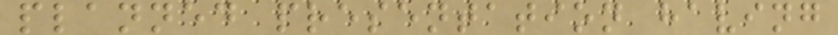planned presentation having
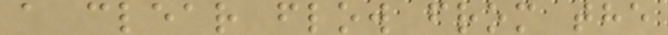a clear flow from the
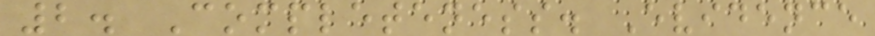2. Completeness. Evidence
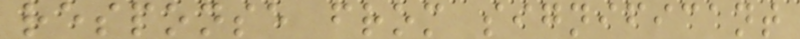response from significant
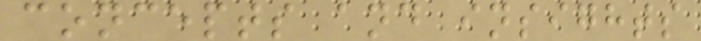concepts and insights
